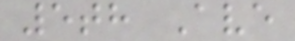5th Ave
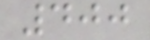400
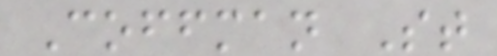Coffman St
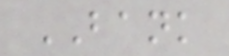BANK
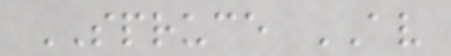SPRUCE AV
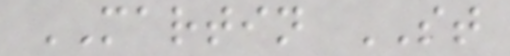MARTIN ST
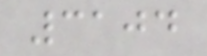3104
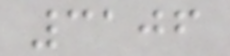3106
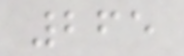265
